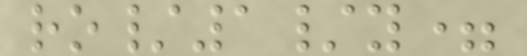ro/1/y=
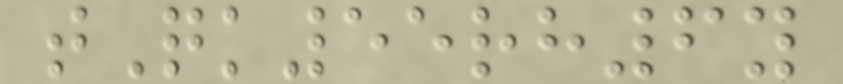tQk55rh6y
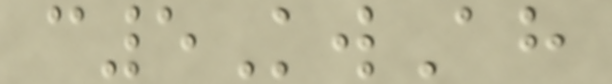c5KwAh
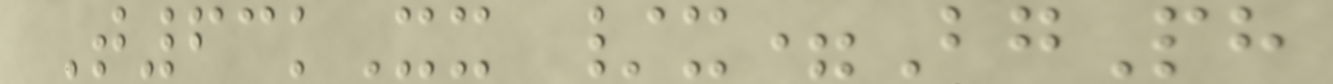T63kXx /x=BgPh
